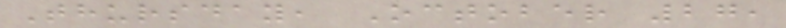Thursday, October 27,
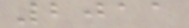2011
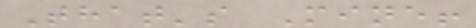That's Mine!
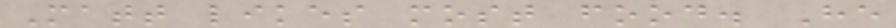Matt likes most food. He
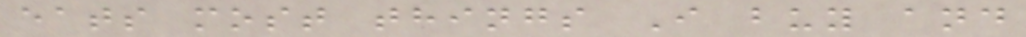eats most things I buy and
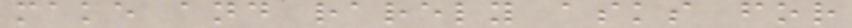make and rarely asks for
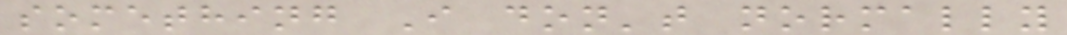something I don't normally
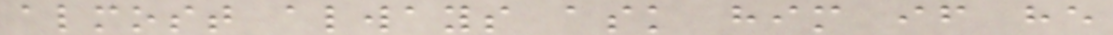almost always ask him if he
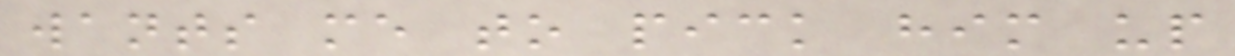wants me to pick him up
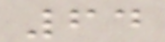64
